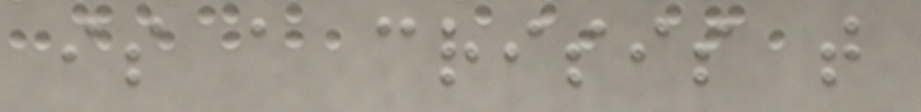is a crisis that
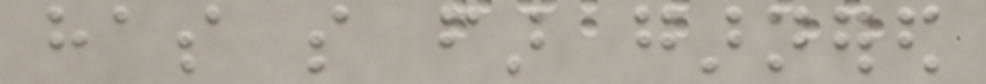has so far garnered
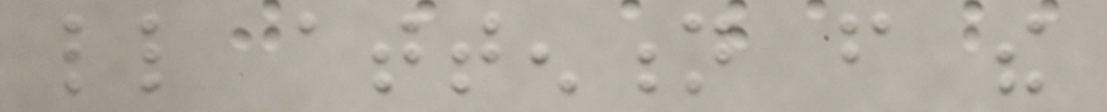little attention from the
